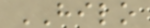HILO
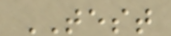TEST
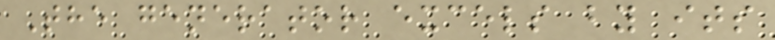The generator excels by its
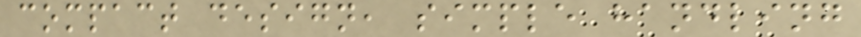compact design, simple handling
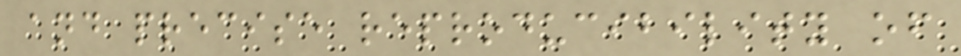and precise reproducibility of
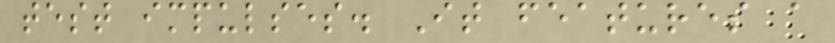test impulses. It features a
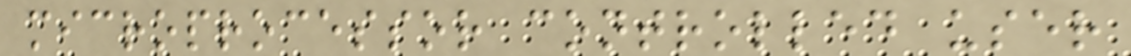microprocessor controlled user
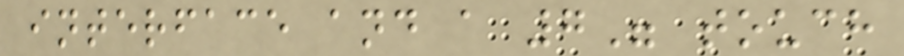interface and a 7" touch
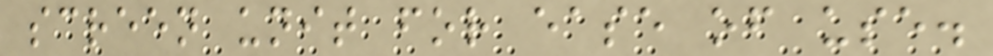screen unit for ease of use.
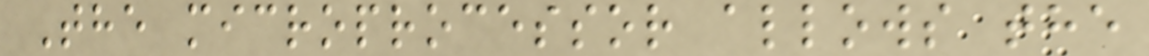The microprocessor allows the
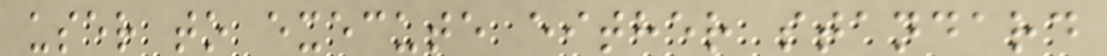user to execute either standard
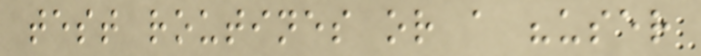test routines or a "user
